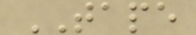TAPE
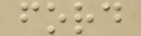ford
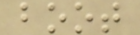boot
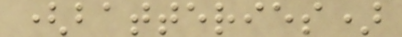(batteries)
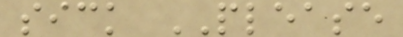sick PLEASE
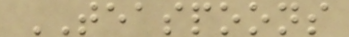TEASPOONS
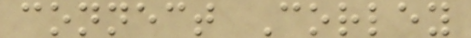connect Corley
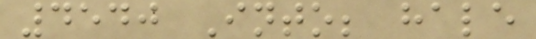4540 Into; hale
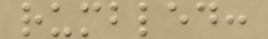rumbled:
